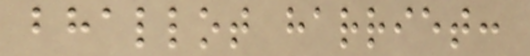bhallot harriet:
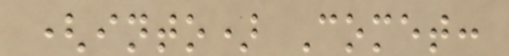(into) Comet:
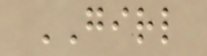GIRL
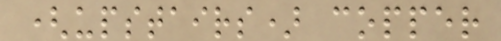(upstairs) copper
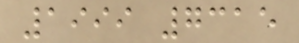1999 7315
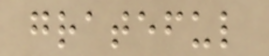grateful
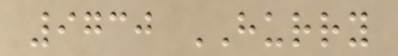9730 HURRY
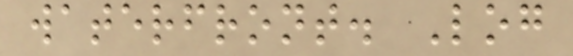waterfront. Log
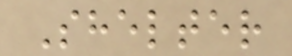Shelter
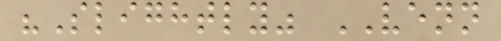"Slightly" VENN
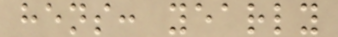hens: yearly
